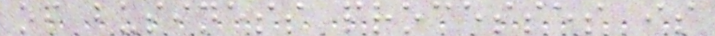of business processes is
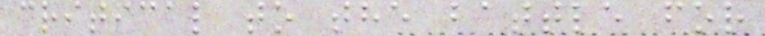critical to the battle for
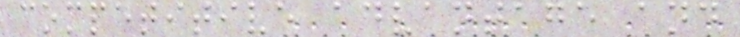competitive advantage and
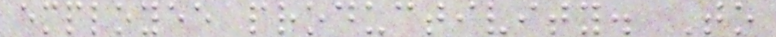employee productivity. To
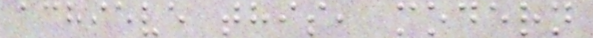achieve this, modern
